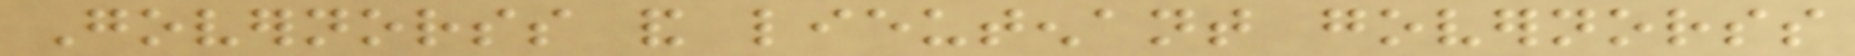Governorss and lieutenant governorss
